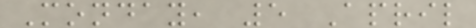Monday, 5 April
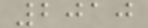2010
